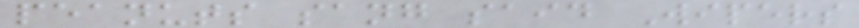peanuts sang said Wipers
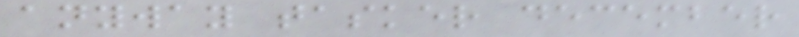anyway tasker december
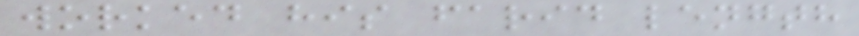worked his farid length
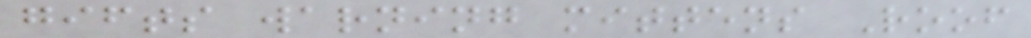gifts warning mittens Roof
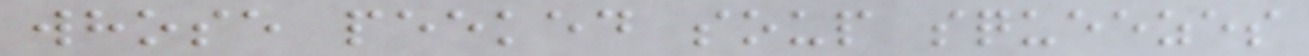whose peeked soup squeezes
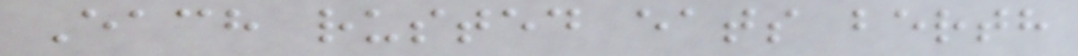Each rusted eats berth
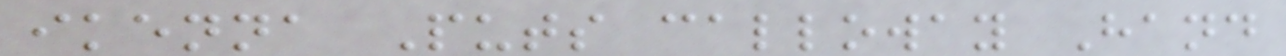ikenna Puts calloway Hand
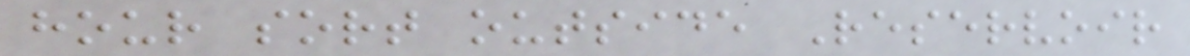hour sort outside Reservoir
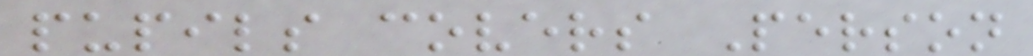pupils covers Person
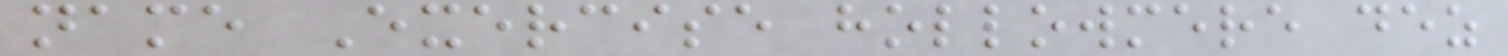name Exercise hollowmere dez
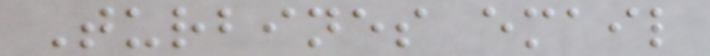Turbines email
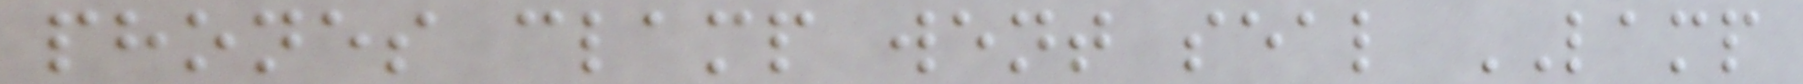phones clamp went seal LAMP
